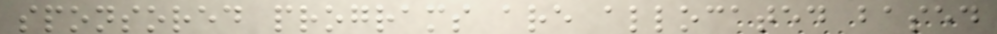sponsored programs are allocated based
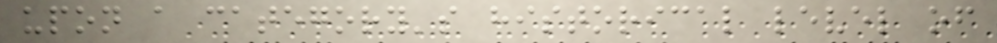upon a category's historical level of
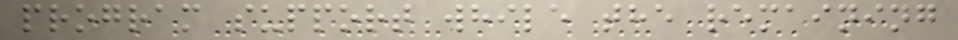program support while the remaining
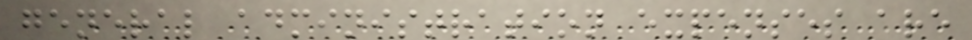general administration expenses are
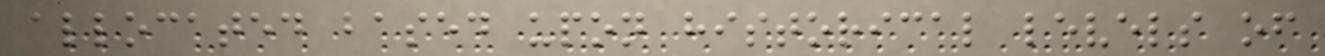allocated based upon historical levels of
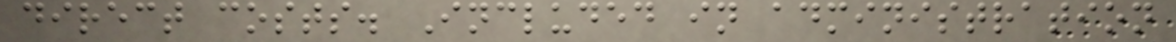direct costs. Included in administration
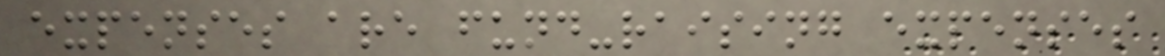expenses are fund-raising expenses
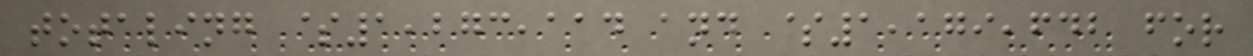totaling $1,273,114 and $1,179,642 for
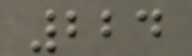224
